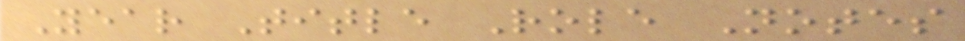Year Title Role Notes
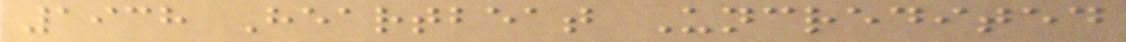1938 Heartbeat Uncredited
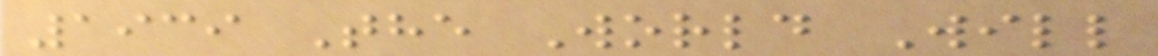1939 The World Will
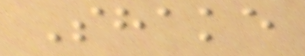Shake
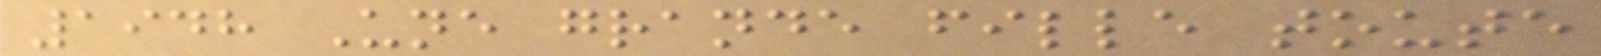1948 Une grande fille toute
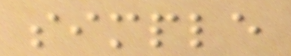simple
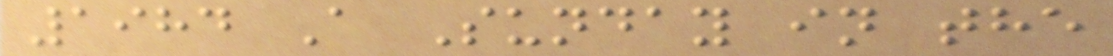1984 A Sunday in the
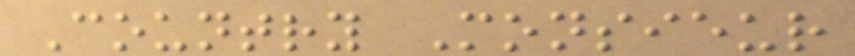Country Monsieur
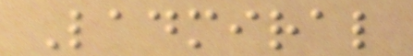Ladmiral
